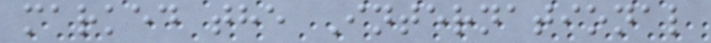marked the International
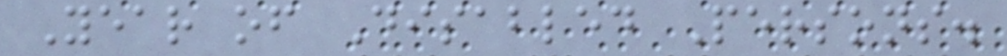Year of Disabled Persons.
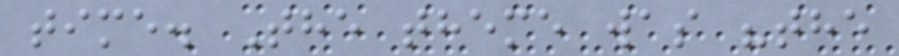time. The theme was "the
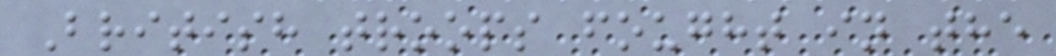British troops fought in the
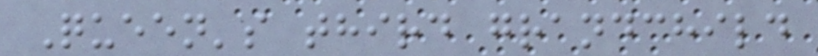Queen's third grandchild
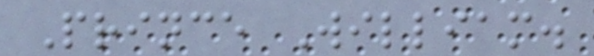Prince William.
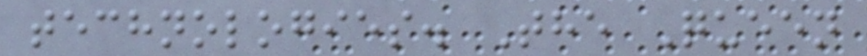technologies. The Queen
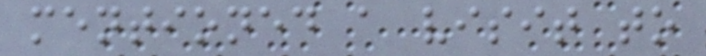mentioned a visit to
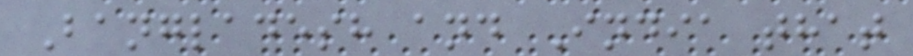Bangladesh and India that
